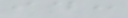id:
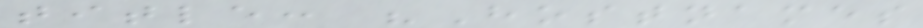title: "Hostnames
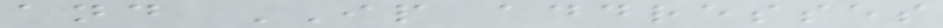and IP addresses
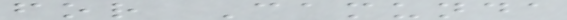for Camunda
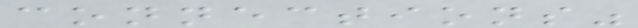connections"
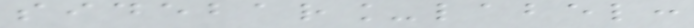sidebar_label:
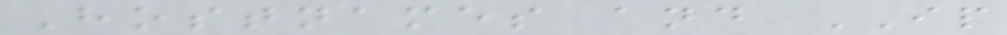Hostnames and IP
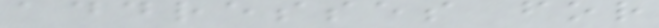addresses for
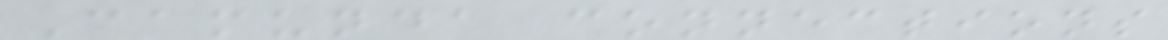Camunda connections
